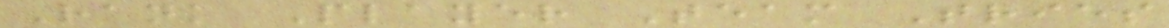Rank Player Team Tries
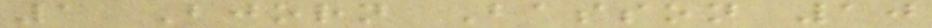1 Bjorn Basson 10
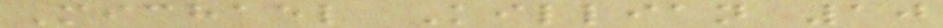Michael Killian 10
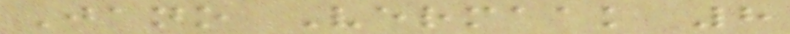Jano Vermaak 8
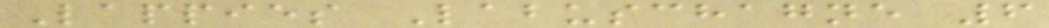Lappies Labuschagne 6
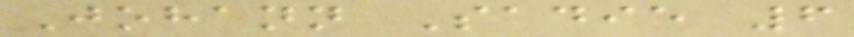Johann Sadie 6
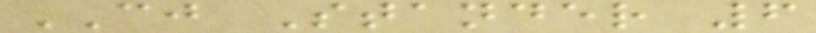CJ Stander 6
